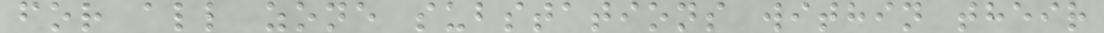for all zone substations within their
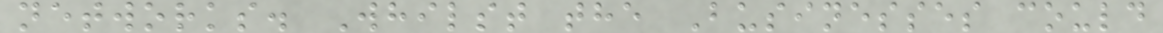networks. Whilst the Businesses could
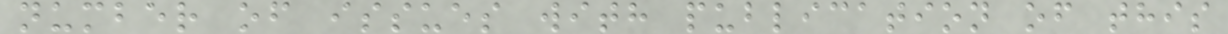number of issues with publication of this
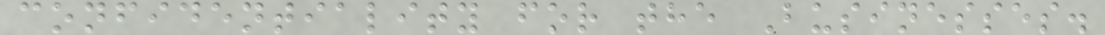confidentiality for the Businesses.
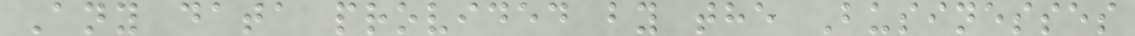Any data provided by the Businesses
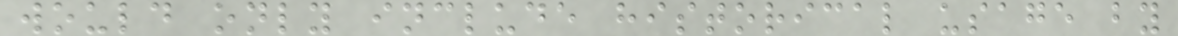would only include historical usage by
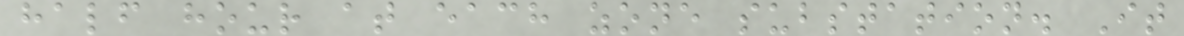half hour at each zone substation. It
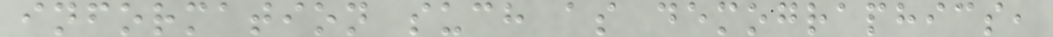information such as demographics,
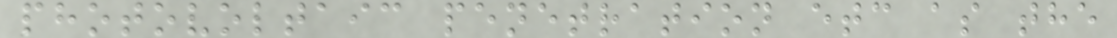photovoltaic penetration etc as the
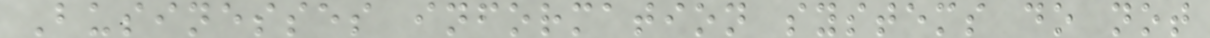Businesses information systems do not
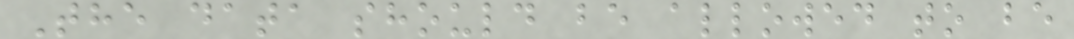The data should be allowed to be
